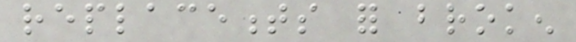replacements for broken
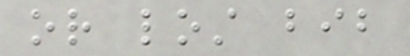or lost bib
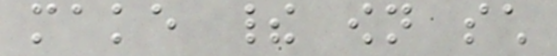make their own such
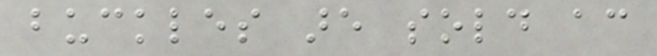buckles are sold according
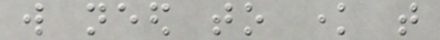will need to know that
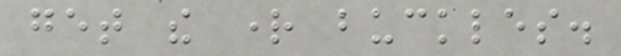get the right buckles.
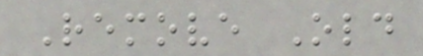Remove Old
